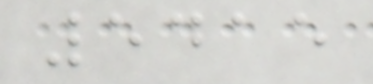5415
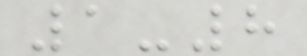1-8
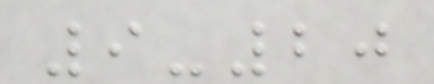9-20
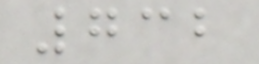732
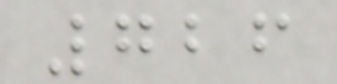726
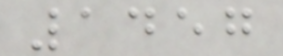1457
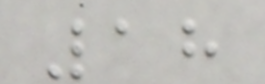18
